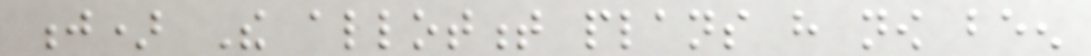j) The allotment plans have now been
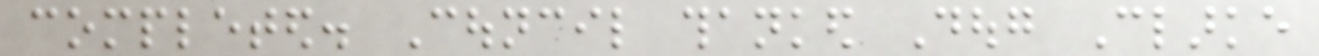completed. Council thanked Doug Clarke
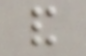and
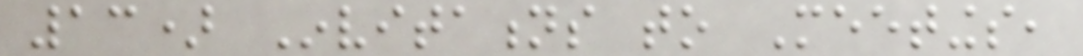13) Invitations to Meetings,
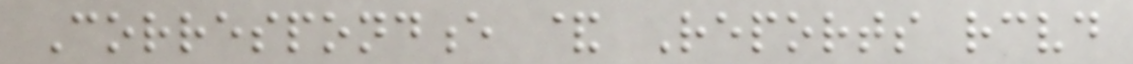Correspondence & Reports received
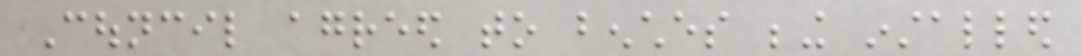Council agreed to benches being installed
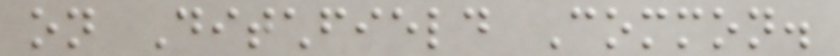on Ditchfield Common.
